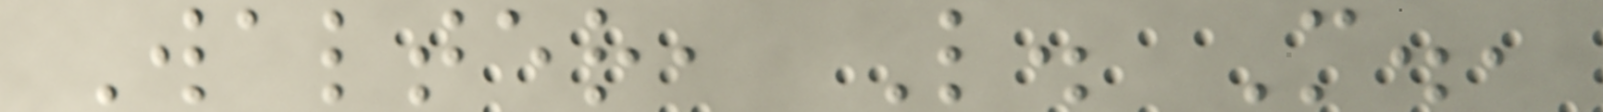Walter, L. M.,
